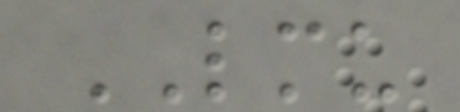LMU
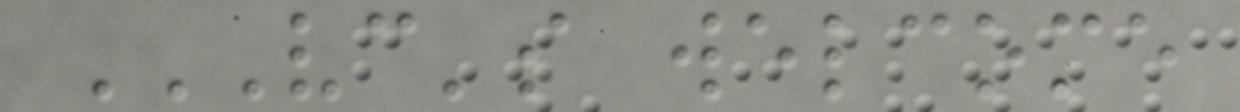VC'S WELCOME
